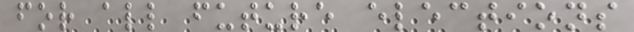for all future elections
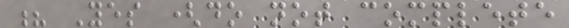? Yes (do not complete
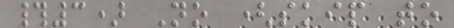#3) No (skip to
